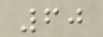60
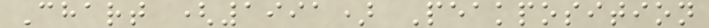Chart (1991) Peakposition
